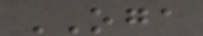OGA
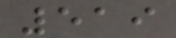519
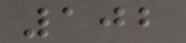102
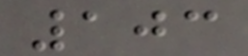103
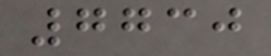7730
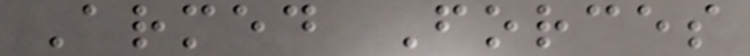Armed Forces
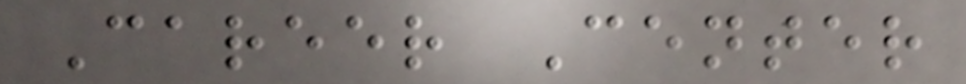Career Center
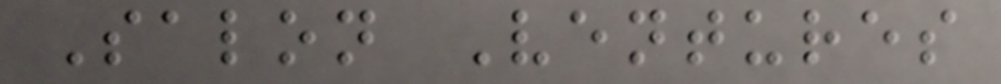Salon Ventures
